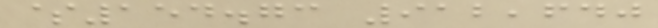$154.73 912,640
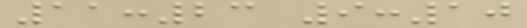11:23 9:10
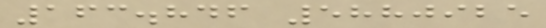163.846 5880925
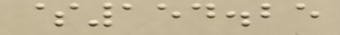$154.25
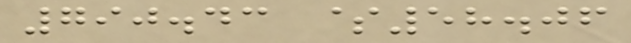790.43 $58.06
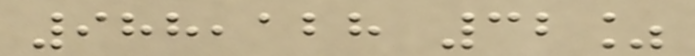988,128 32%
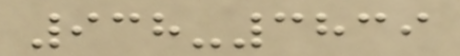938-3839
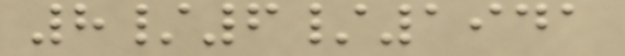8/6/1941
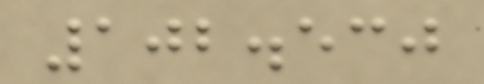102.530
